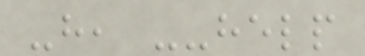-h, --help
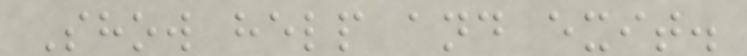Show help and exit.
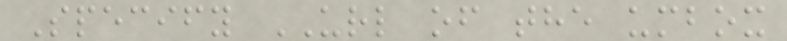Specify URL of the umbox
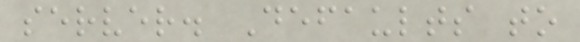server. Defaults to
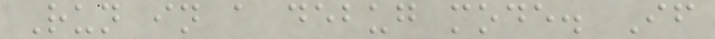Run in a debug mode. If
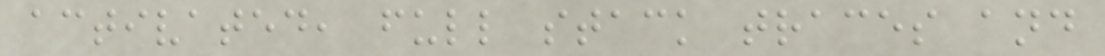activated, full stack traces and
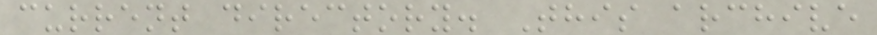current directory. This archive
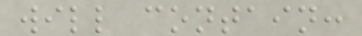will contain:
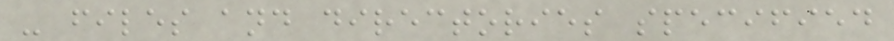- files and directories specified
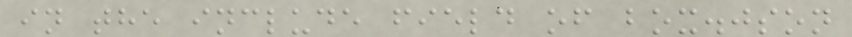in the include field of box.json
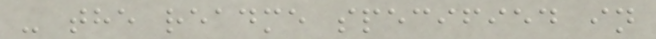- the readme specified in
